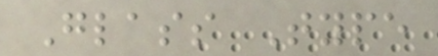Glass Type
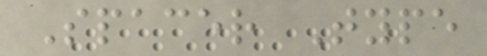Spacer Type
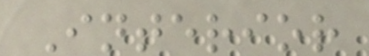Interior
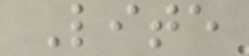Lite
